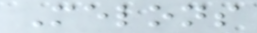Melons
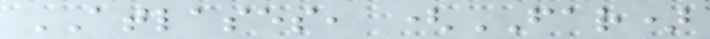ATLASES, (FAR)
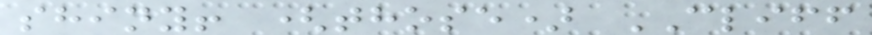shiny! (those) CLIFF
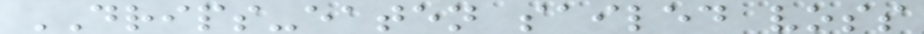DRIPS-eaten sailed voss
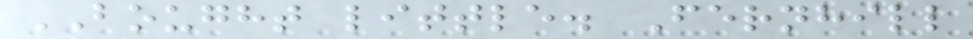BOUGHT little. Fernhill
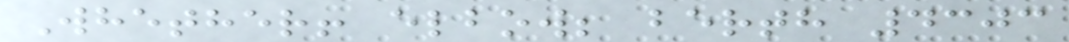Whether! elbow; berth 4303
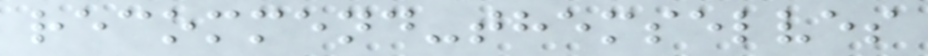recommend-themselves
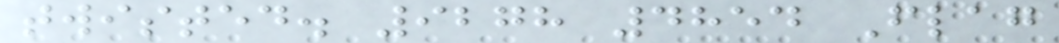twisted. 9278 4854 Flag
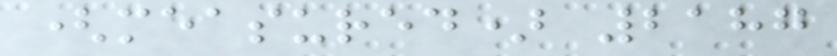(measured) 2187
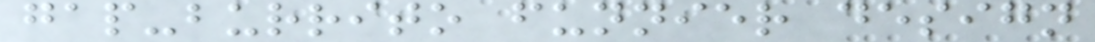gap-burrito funnier design
